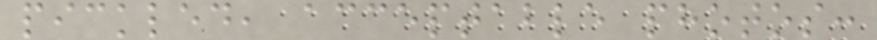pickled, acceptable photos:
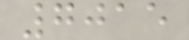7015
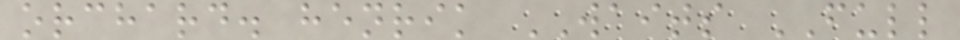orchard. henrik WAITS FULL
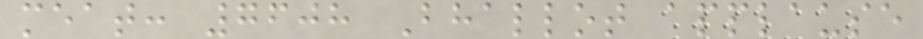meat: 7608 Bhallot applause
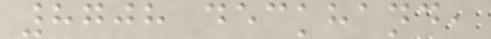8708 deckhand,
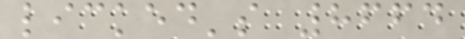licked's 8664
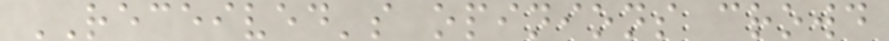RECEIVED's opinions crowd
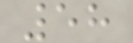58
